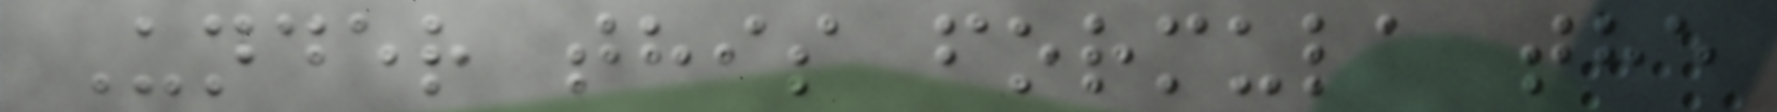Under this formula the
